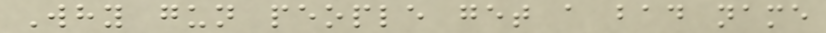Why gun people get a bad name
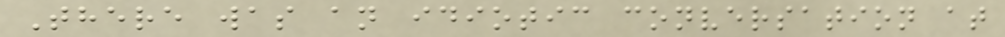There was an idiotic conversation at
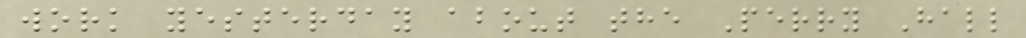work yesterday about the Perry Hall
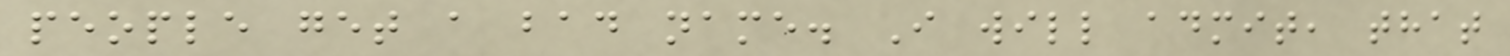people get a bad name. I will admit, that
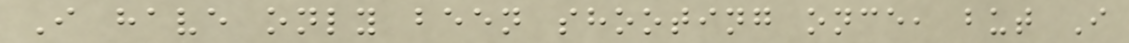I have only been shooting once, but I
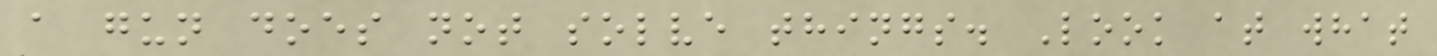a gun does not solve things. Look at what
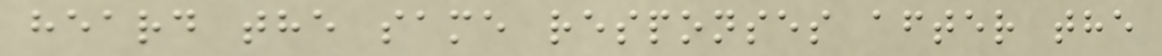heard the same responses after the
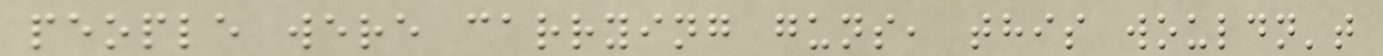people were carrying guns, this wouldn't
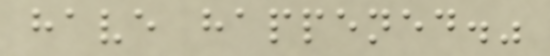have happened."
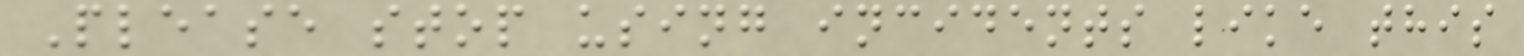Please stop using incidents like this
